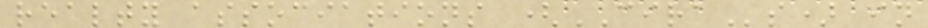realty associations (CIRAs) in
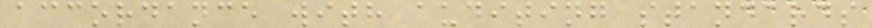accordance with auditing standards
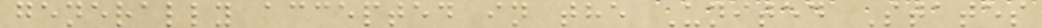generally accepted in the United States
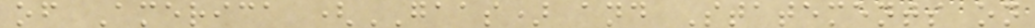of America (GAAS) and Statements on
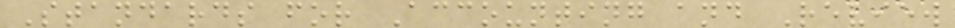Standards for Accounting and Review
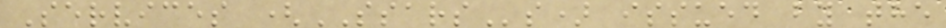Services (SSARSs) issued by the
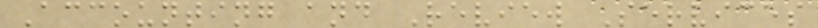Accounting and Review Services
